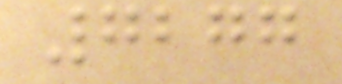7277
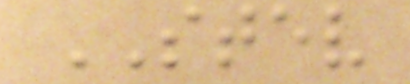STEV
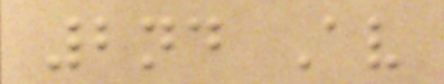2nd Av
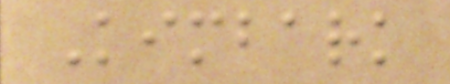Kimbark
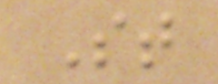St
